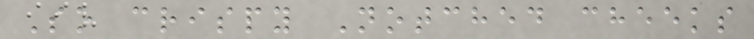So crispy Notched cheeks
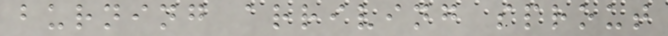burning arriving sprout
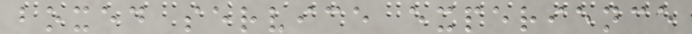boxed service experience
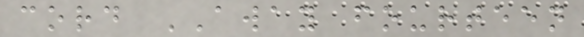cord AWAY fourteen
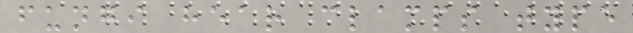fungi hear clamps type
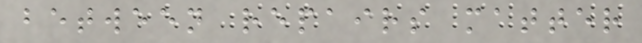between repairs matter
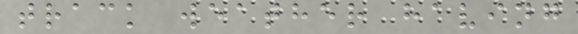track weather having
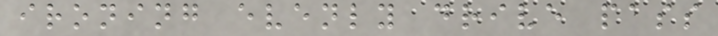ironing evenly drive pass
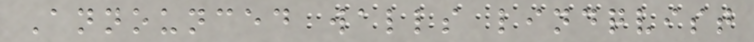Announced walls lindqvist
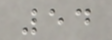54
